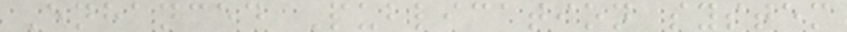Enhanced Publication system
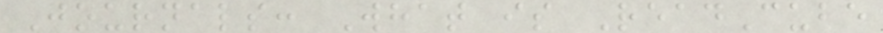Journals: What is ReadCube
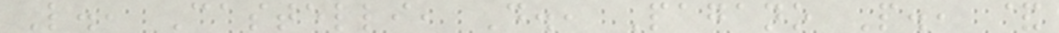L., Castelli, D., Pagano P., &
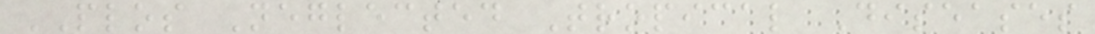PLOS Neglected Tropical Diseases
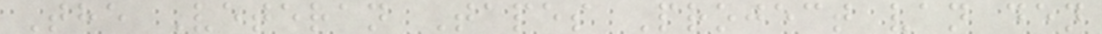The Veteran Tapes Project van den
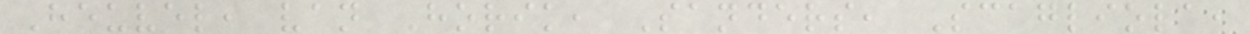Heuvel, van Horik, Sanders, Scagliola,
